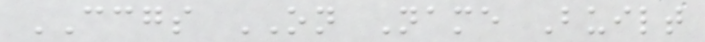CCGS ON Name Built
